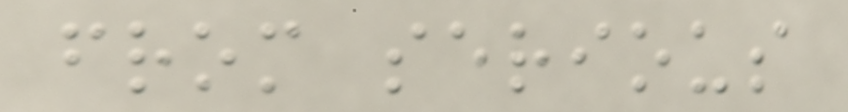from serious
